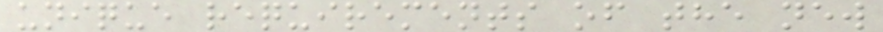unique requirements of the new
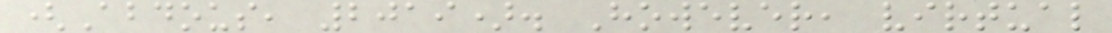(Abdous, 2019). However, virtual
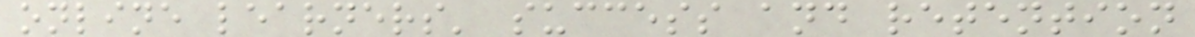online learners' success and retention
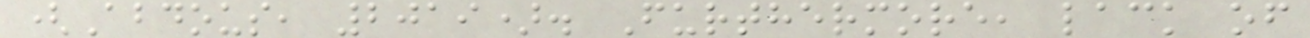(Abdous, 2019). Furthermore, lack of
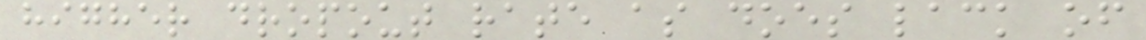higher dropout rate as does lack of
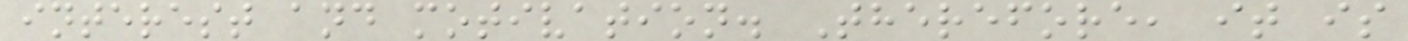interest and motivation. Therefore, it is
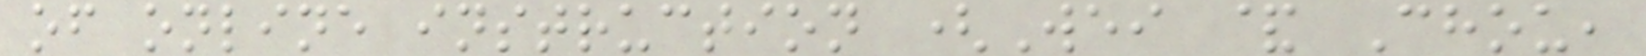of online instruction (Wei & Chou,
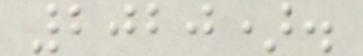2020).
